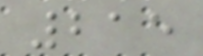215
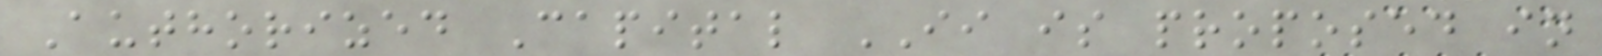Authorized Capital II is proposed in
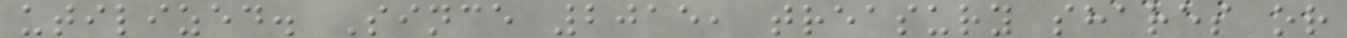utilized. Since 2015, treasury shares or
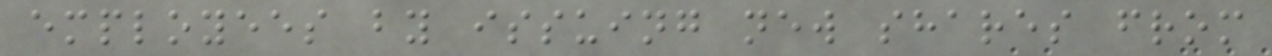employees by issuing new shares from
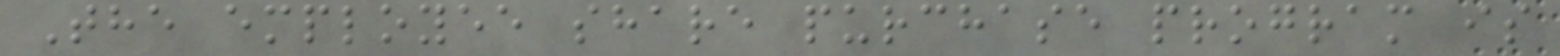The employee share purchase program is
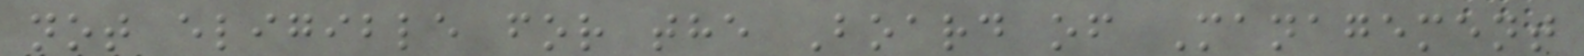not eligible for the Board of Management
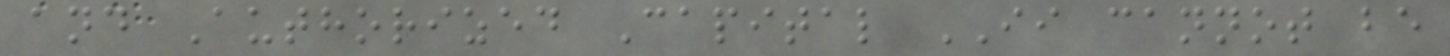and Authorized Capital II cannot be
